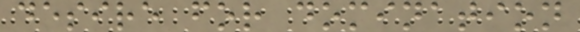desire for domination
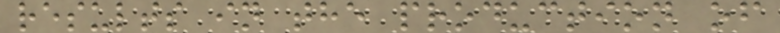results in the production of
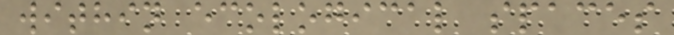within ecological spaces
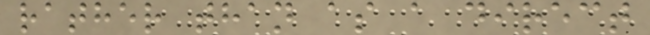rather than as a direct
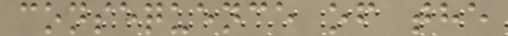consequence of the
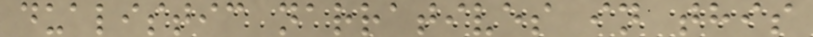dualistic narratives in this
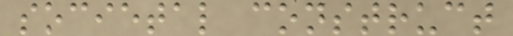societal construct
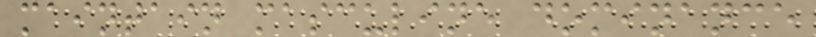maintain masculine dominance
